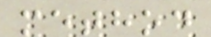method
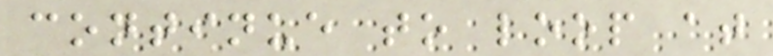continue to loop at
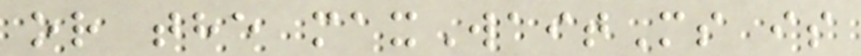or the maxWaitMs is
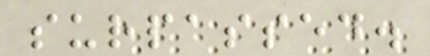surpassed.
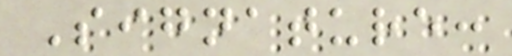Signature:
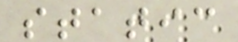static
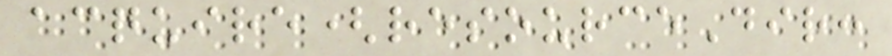acquire(resourceDir:
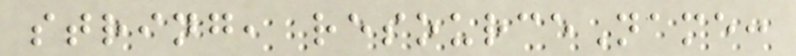string, resourceName:
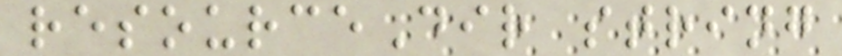resourceDir string
